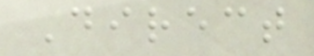Direct
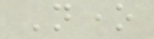None
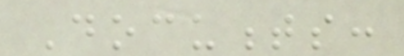Documents:
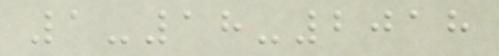1-18-2018
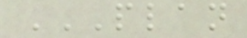PLAN
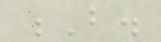B.
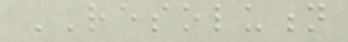RESOLUTION
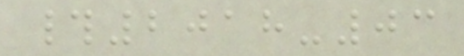#2018-03
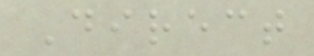Direct
